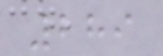289
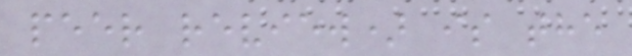peer review) is the
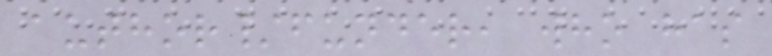author/funder, who has
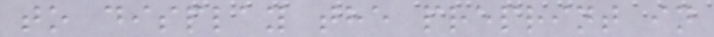to display the preprint in
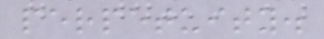perpetuity.
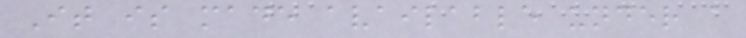It is made available under a
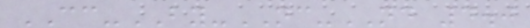CC-BY-NC-ND 4.0
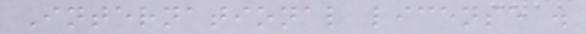International license .
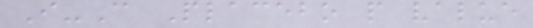I-C Placebo p value
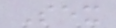Sex
